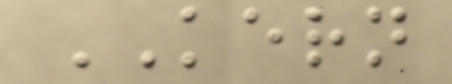KERN
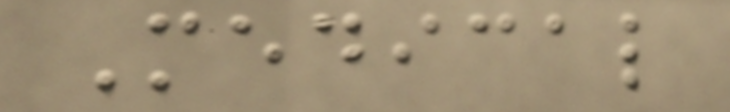Medical
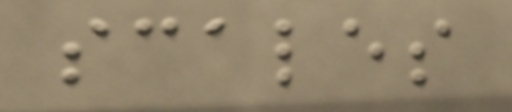scales
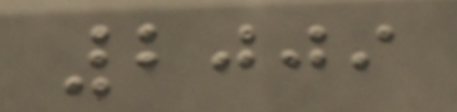2009
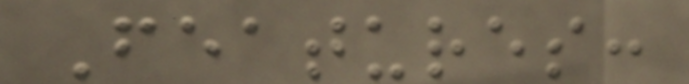Features:
